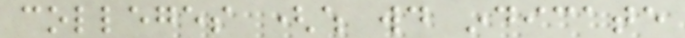colleges (which would indicate
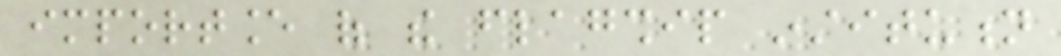importance of the flagship institution
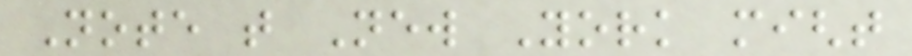Note that New York might
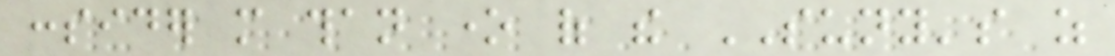consider more than one of the SUNY's as
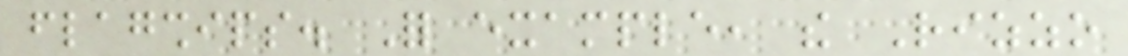flagships. For example, the Rizzo
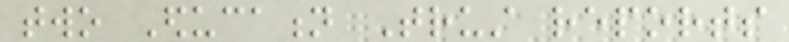two Education Trust reports
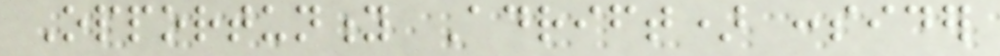Opportunity Adrift) consider
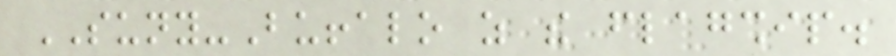SUNY-Buffalo as the flagship.
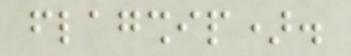flagship).
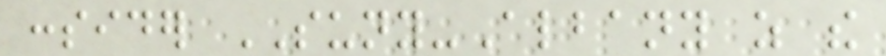consider SUNY-Albany as the
